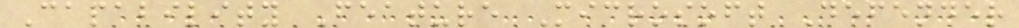Capability Feature Microsoft Defender
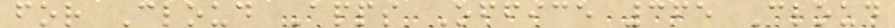for Cloud Apps Office 365 Cloud
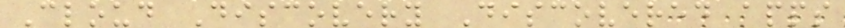Cloud Discovery Discovered apps
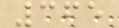365
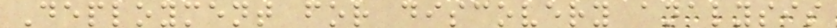Deployment for discovery analysis
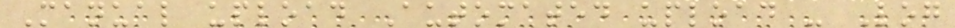Manual upload Automated upload - Log
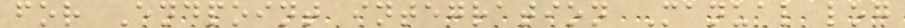for Endpoint integration Manual log
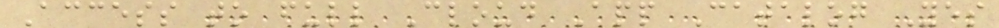Access to full Cloud App Catalog Yes
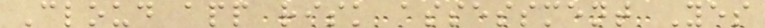Cloud app risk assessment Yes
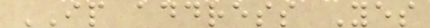IP address Yes
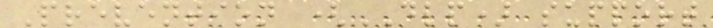Prevention (DLP) support
